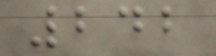242
